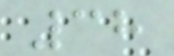38
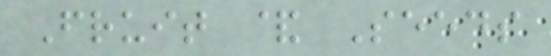Fruit & Seeds
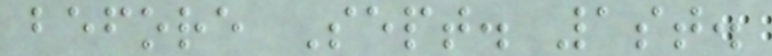before Sept. 1st.
